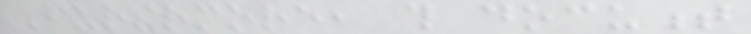Furthermore, this document
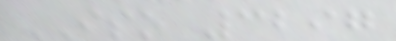ISO 3297
